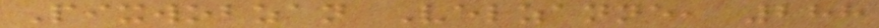Pixwobzan Velzanne, 288
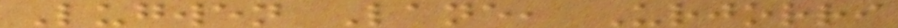Lugwen Lane, Urjorri
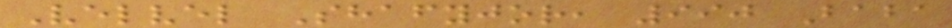Velvel Shafyjor, 990 Baba
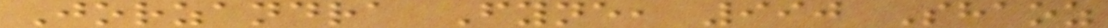Jorzandra Fyne, 990 Shaoz
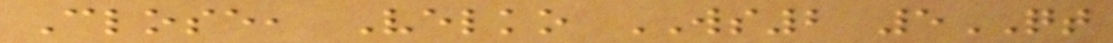Close, Velko WS2 5QT
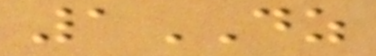1DZ
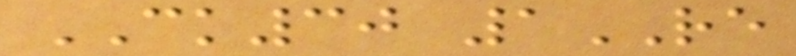CK30 1RE
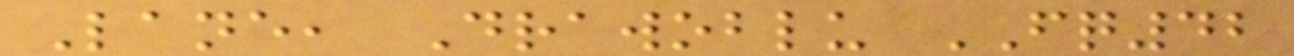Lane, Drawoblu FQ42
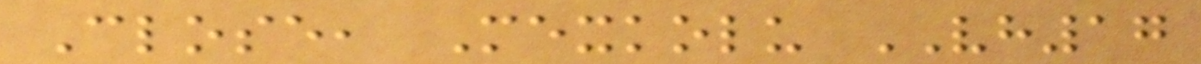Close, Mexkolu VH17
